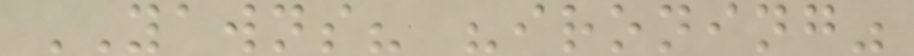YAWNS? "ironing"
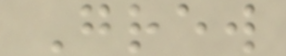Grew
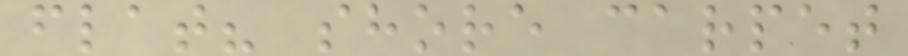flat? shore carpet
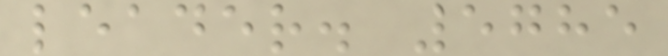leader. 5785
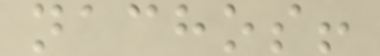nachos!
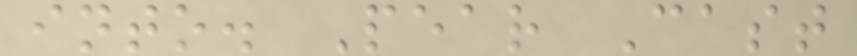into. Pear Cast
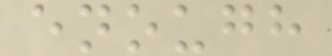enough
